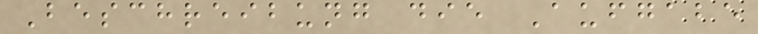Beschreibung die Aufgabe
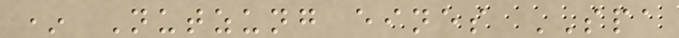* Nutzung eines SPA
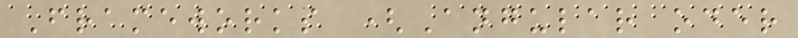Frameworks (Angular oder
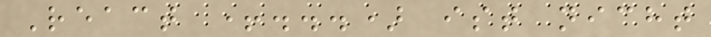React +...) ist nicht
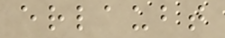erlaubt
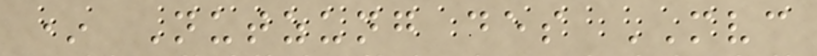* Nutzung des MVC
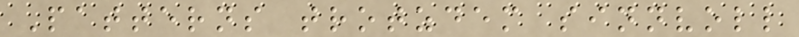Patterns trotzdem sinnvoll
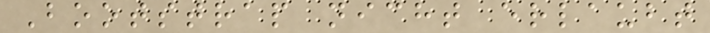Bootstrap nicht erlaubt
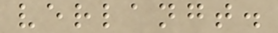verlangt.
